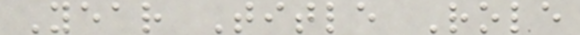Year Title Role
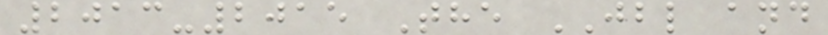2013-2015 The JBL and
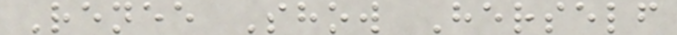Renee Show Herself
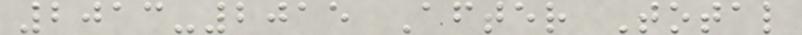2013-2015 After Total
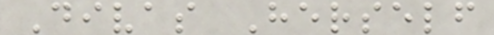Divas Herself
